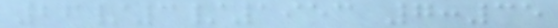26/3/1953 7:35
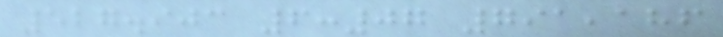527.903 6:07 791,186
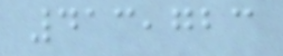413,723
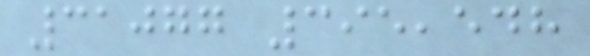31077 395,548
